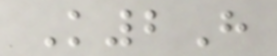K2H
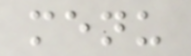menu
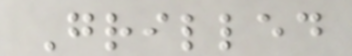Grilled
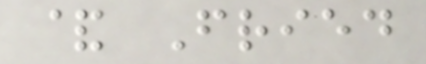& Fried
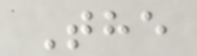The
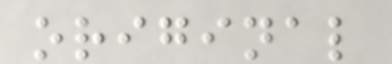original
